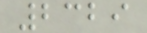2329
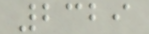2329
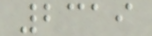2319
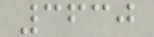3630
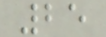25
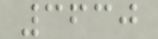3630
